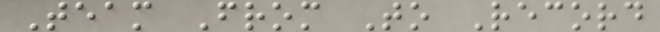Team From To Record
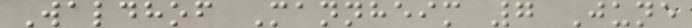Waldhof Mannheim 7 June
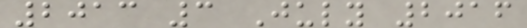2013 3 July 2016
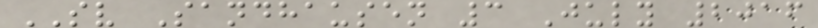SV Sandhausen 3 July 2016
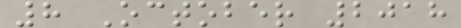8 October 2018
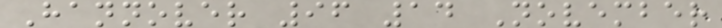Hannover 96 14 November
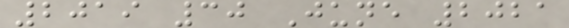2019 30 June 2021
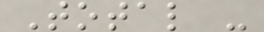Total -
